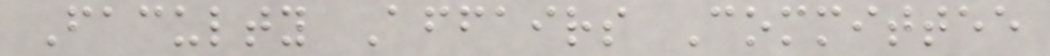Faculty Affairs Committee
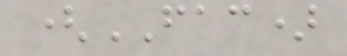(FAC)
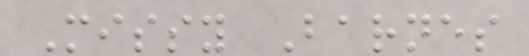Missy Barnes
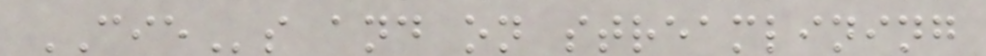CIEs and on streamlining
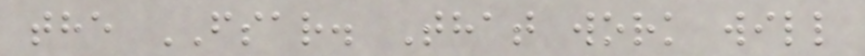the FSAR. That work will
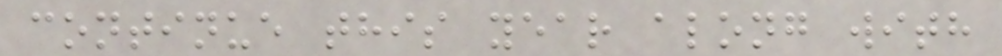continue this year along with
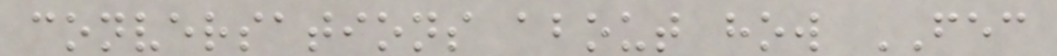conversations about how FEC
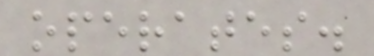operates.
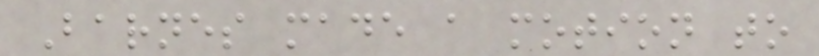Barnes made a motion to
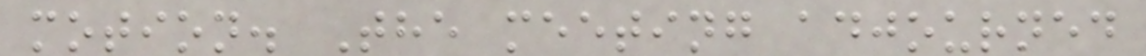motion. The meeting adjourned
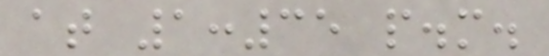at 1:35 p.m.
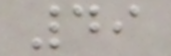49
